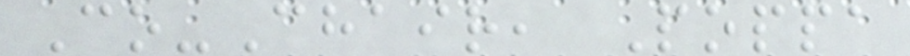Co-Chair, Poppa
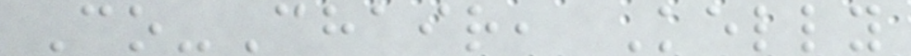Co-Chair, Kelly
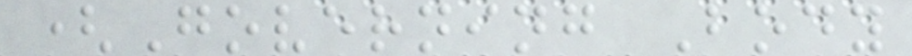(Governing Body
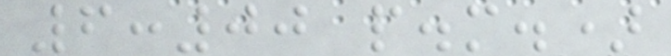6:00 p.m.)
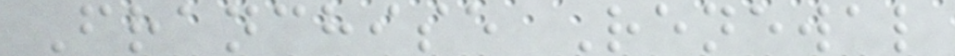Franchise Renewal
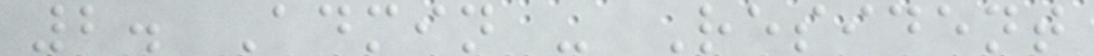2. Admin - Resident
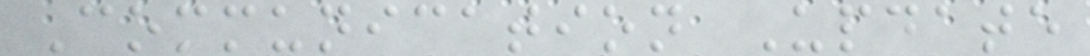Communication Update
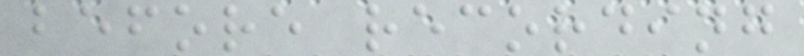before recording
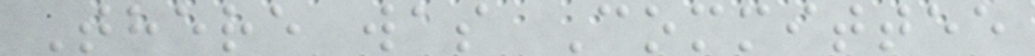There was Committee
